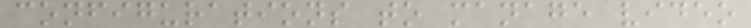configurations to manage video
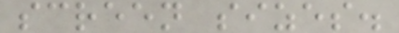screen sizes.
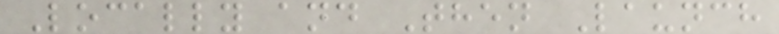Locally and Then Launch
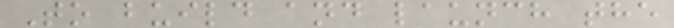To build and launch the
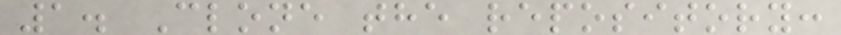1. Clone the repository:
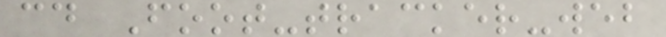cd Foot-tracker-web
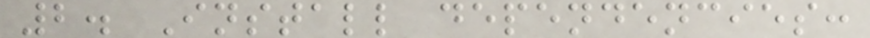2. Install dependencies:
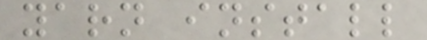yarn install
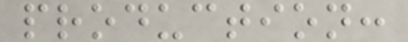production:
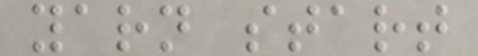yarn start
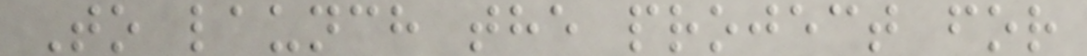To launch the project for
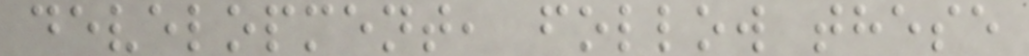development, follow these
